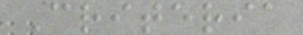Criteria
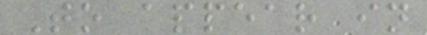To appear in
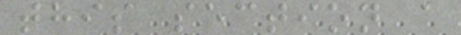this section a
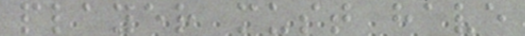player must have
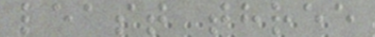least three
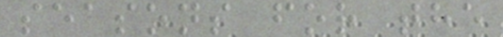seasons for the
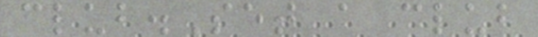club.Set a club
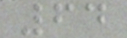64
